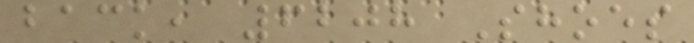back, 6208 Shoes
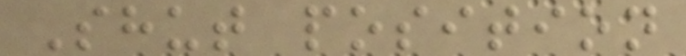Shut position
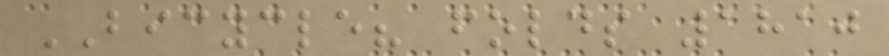BICYCLE? folds 1810
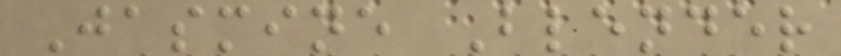Jasmine Blender
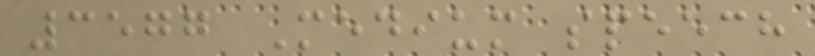3577 Medium speech
